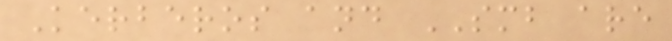Kerberos and SMB are
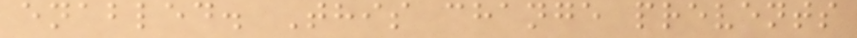enabled. This change prevents
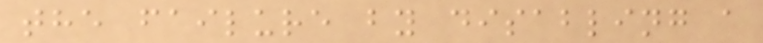the failure by disabling a
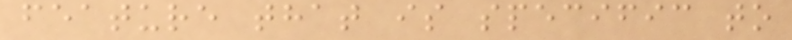feature that is specific to
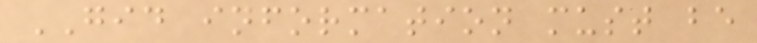GID information must be
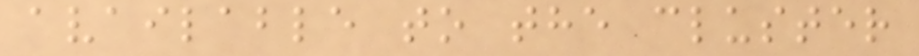available to the cluster
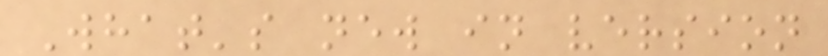What's new in version
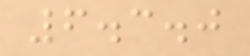6.3.0
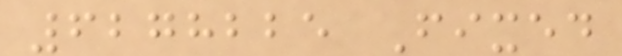6278225 Fixed
